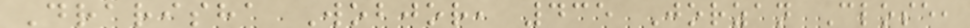Drarisha Wobjor, 435 Jorzan Close,
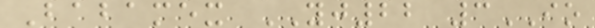Babamex YJ22 3IO
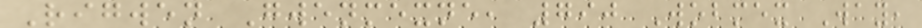Rigwen Gwenmexne, 790 Wobmex Way,
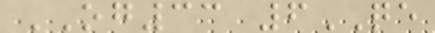OG33 6QE
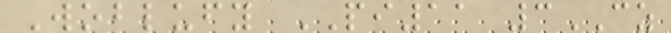Woblufy PI11 3CZ
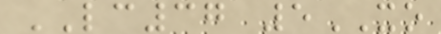LC37 5XO
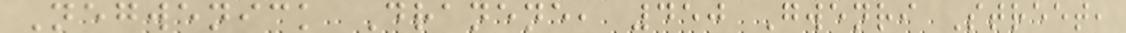Negwenick Dranene, 450 Gwenri Street,
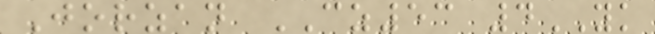Jorzan CZ53 4YK
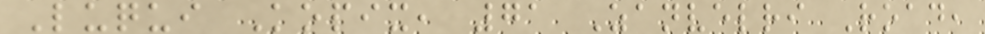Luqui Kopix, 71 Zanvelri Road,
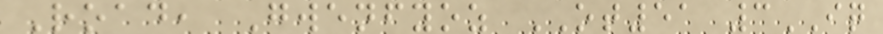Road, Gwenfyoz OT51 3IQ
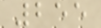255
